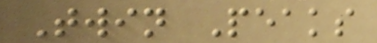Twin Peaks
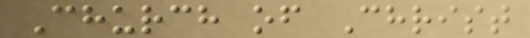Church of Christ
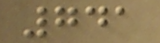741
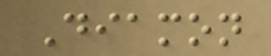Diamon
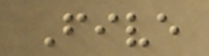Five
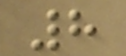8
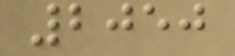2050
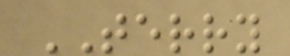TERRY
